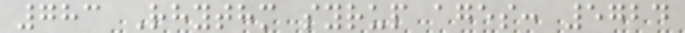783 Rhythm syrup ages: 5724
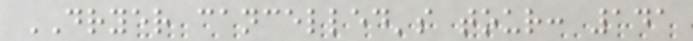DRYER cancelled's tour: 141
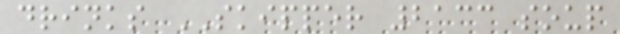drinks SKIPPER 2133 soup
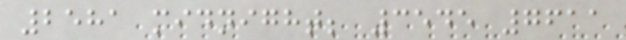2581 midnight; 3545 7611
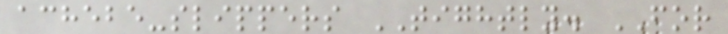achebe-slippers TIGHTLY. FOR
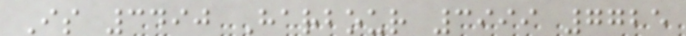Is 3490 Harbour 3999 7725
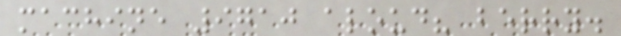machine 9710 aloud? berry.
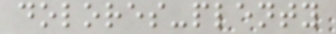dolores-plenty
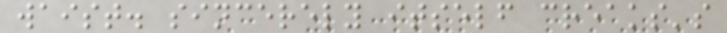waist. sincerely itself creaks's
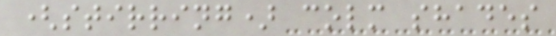(stirring) colm shades
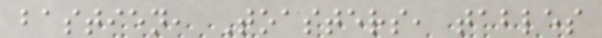bastien, Toasters, tables
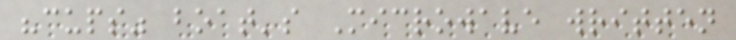"cups" boat's Microwave written
